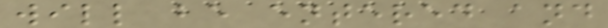will be entered and
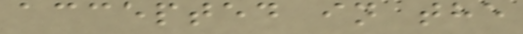accepted in the
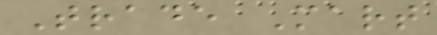Trade Mart
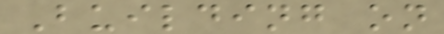Building on
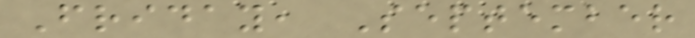Friday, September
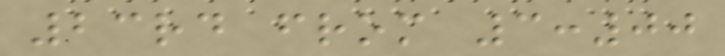23rd from 3:00
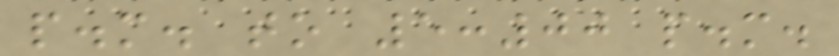p.m. to 5:00 p.m.
